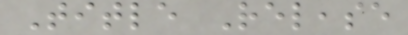Title Release
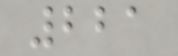221
